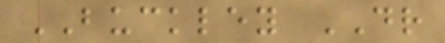BUCKLEY DR
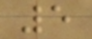5
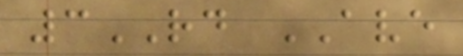3RD AVE
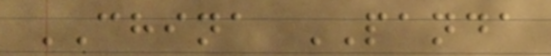CHINA PANDA
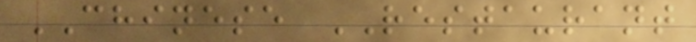CHINESE RESTAURANT
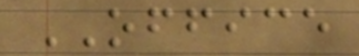OFFICE
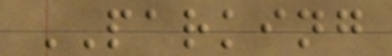PARKING
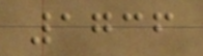1736
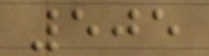505
